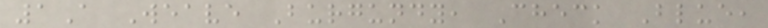1A Weave Burgundy, Check Blue,
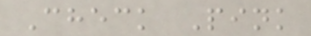Check Pink
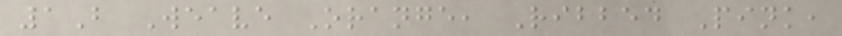1B Weave Orange, Ribbed Pink,
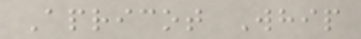Apricot Whip
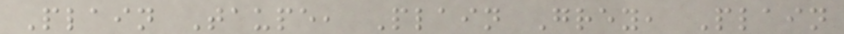Plain Taupe, Plain Grey, Plain
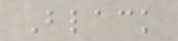Black
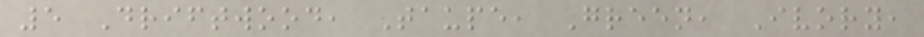5 Driftwood, Taupe, Green, Ivory,
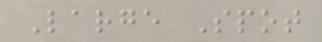Large Spot
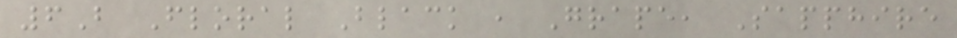6B Floral Black , Grape, Sapphire
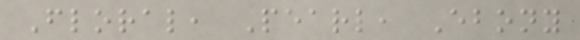Floral, Pearl, Ebony
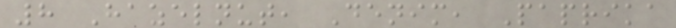8 Hazelnut, Denim, Paprika
